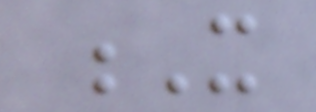X
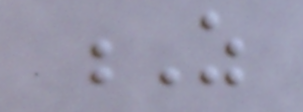Z
